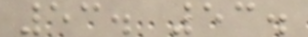53. 53.
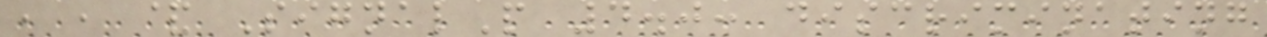, , & SignalP 4.0: discriminating
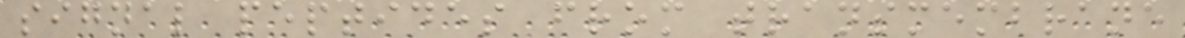signal peptides from transmembrane
